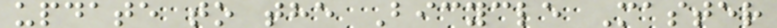update to the Bicycle Master
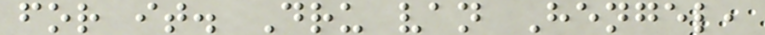for it. Dru van Hengel,
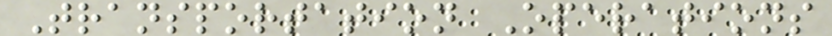Transportation Operations
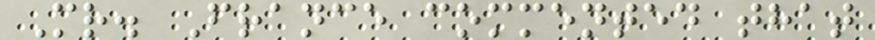Mr. France commented that
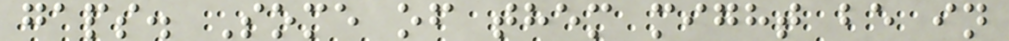gaps. Some of them might be in
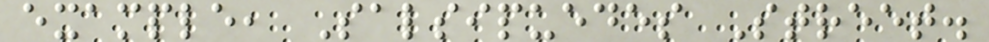example, Salsipuedes Street.
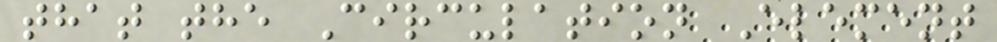that the Circulation Element
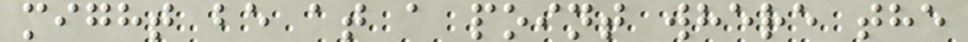might be at a point where the
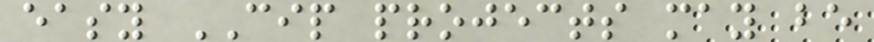easy CIP projects may be
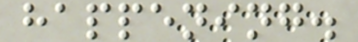happening.
